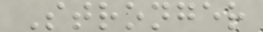Stronger
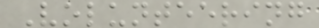Volunteering
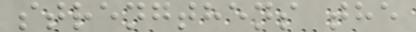strengthens the
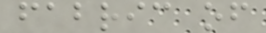fabric of
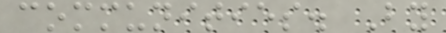communities. By
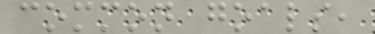common goals,
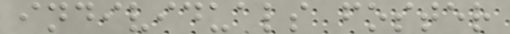individuals foster
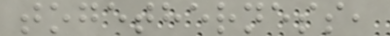togetherness,
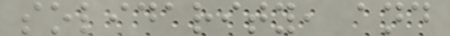solidarity, and
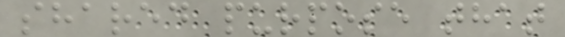shared purpose that
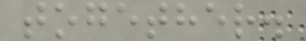together.
